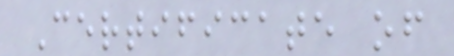Certificate of
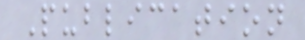Publication
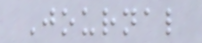Journal
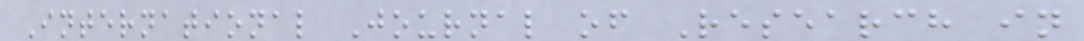International Journal of Research in
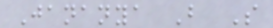Jananya B S
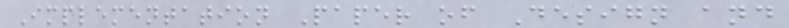Implementation Paper of Design and
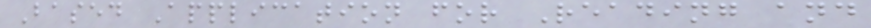Based Application for Reading and
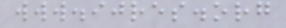www.ijres.org
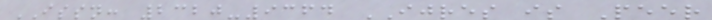ISSN: 2320-9364 IJRES is Peer
